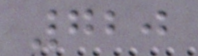720
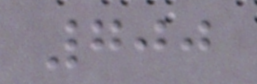700
